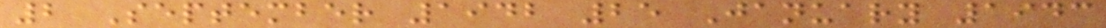2 September 1942 25 January 1943
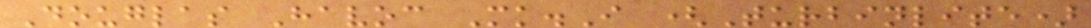Douglas Havoc Mk.I (Turbinlite)
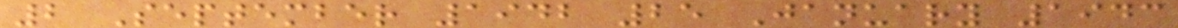2 September 1942 25 January 1943
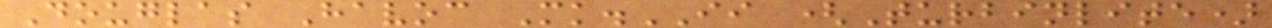Douglas Havoc Mk.II (Turbinlite)
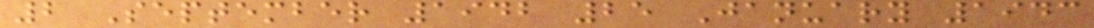2 September 1942 25 January 1943
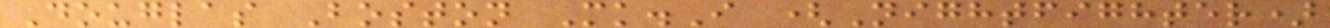Douglas Boston Mk.I (Nightfighter)
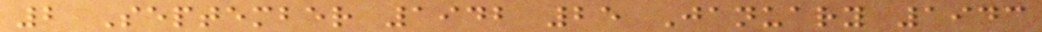2 September 1942 25 January 1943
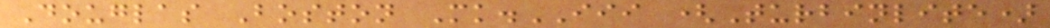Douglas Boston Mk.III (Turbinlite)
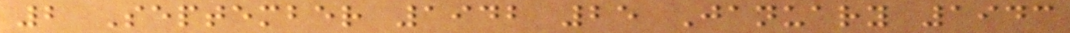2 September 1942 25 January 1943
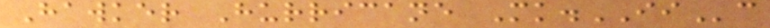Hawker Hurricane Mk.IIc
